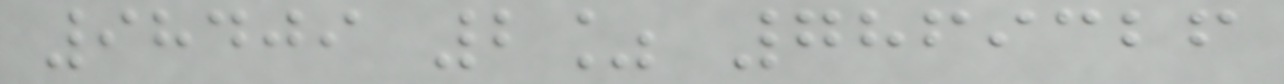98409 2% 7869326
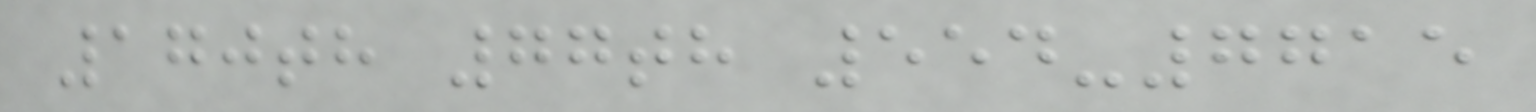170th 77th 554-7715
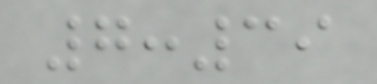7:39
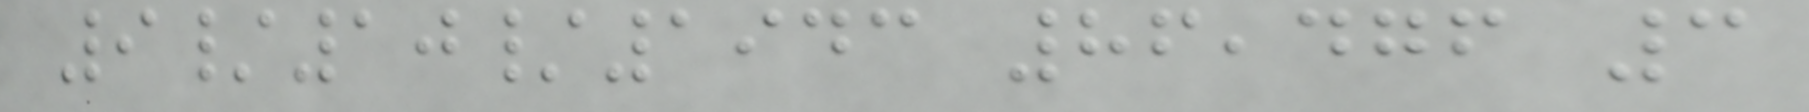9/10/1943 86,476 3
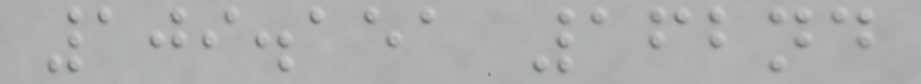109.151 162nd
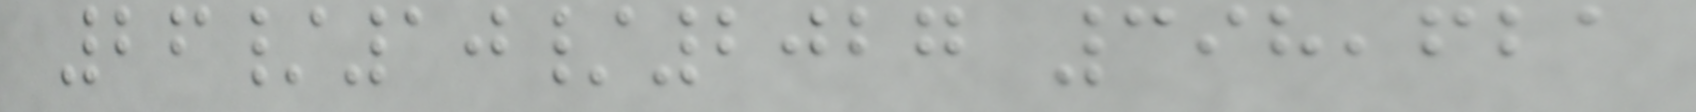26/10/2027 398,621
